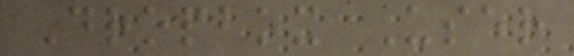Dropbox User
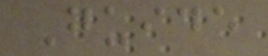Guide
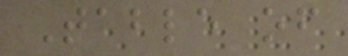Table of
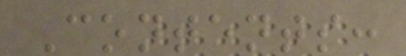Contents:
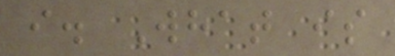i. What is
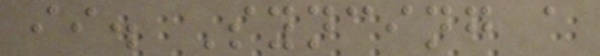ii. Syncing a
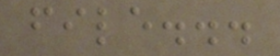file...
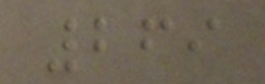269
